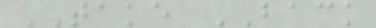TAKE BACK
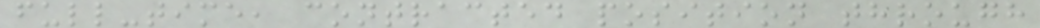full-time, contracted position through
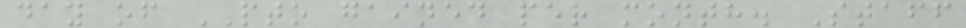day of PTO gained per month. Staff
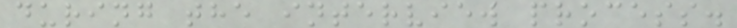during the interview process.
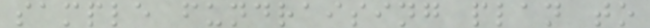sample fundraising plan to
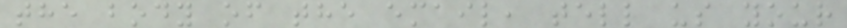the body of the email, tell us your
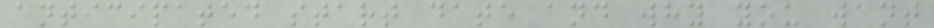anticipated start date and why you want
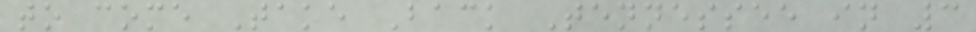to come Take Back Tennessee in 3
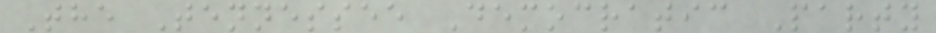The Tennessee Democratic Party
